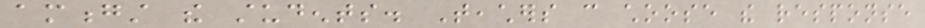amongst the students. Teachers can choose the response
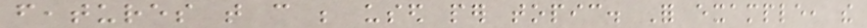features that can be used per topic. For example, the
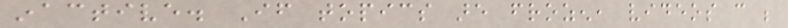inactive. If topics are frozen, videos can be
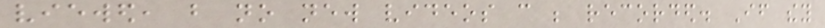viewed, but no new videos can be recorded. If they
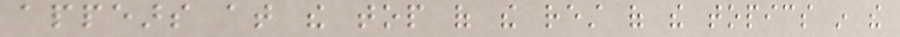appears at the top of the rest of the topics in the
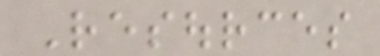Resources
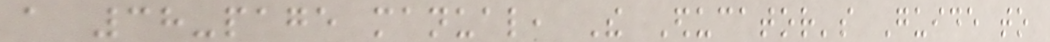a 38-page manual, The Educator's Guide to
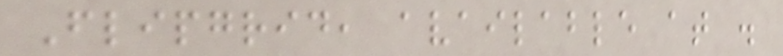Flipgrid, available at .
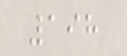198
